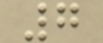7
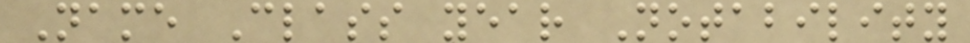Name Class year Notability
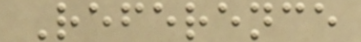Reference
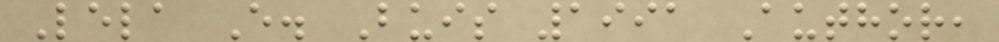Lela E. Buis 1991 Author,
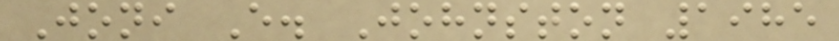Joni E. Johnston 1985
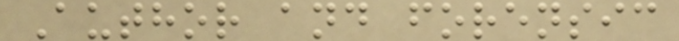Author and forensic
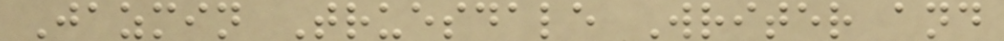Jazmin Truesdale Writer and
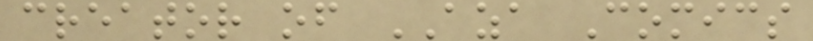creator of AZA Comics
